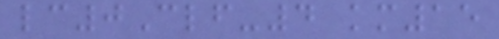lc0Clf-4 km15
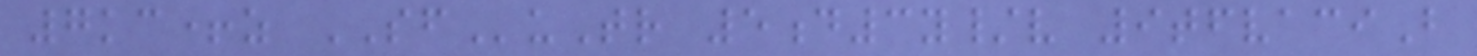7kc+z SFuTr 5d3y/v 9tfvaciB
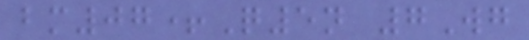bm07+Q5n 7Wg
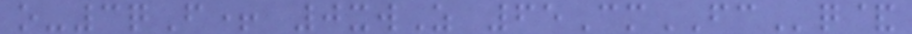o-3qF+ 0xwZ 65CmFCq&
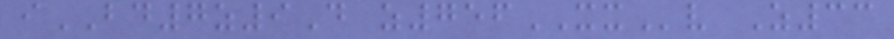iBD7z9D z756XXv Z33
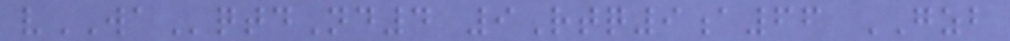vWAqtdNd4 9Rtq9a66 GZB
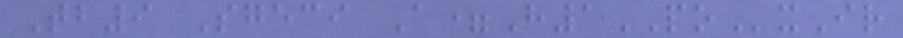Tb9 Sgeci A=H1POxIr
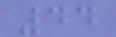44
